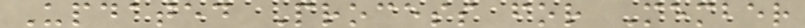Updated Process for Member
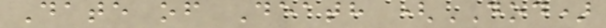Date of Death (DOD)
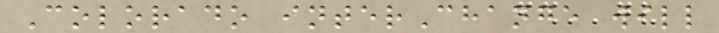Colorado interChange will
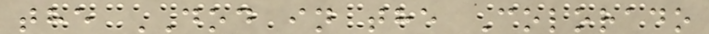the DOD in the Colorado
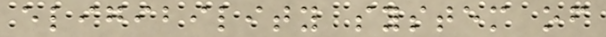eligibility system of
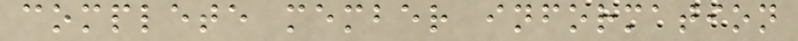complete member information
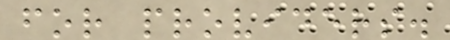for providers.
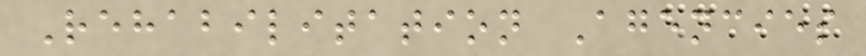Rehabilitation Agencies
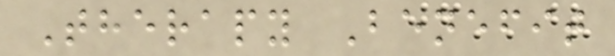Therapy Benefit
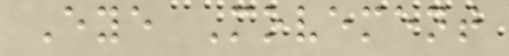Eye Movement
